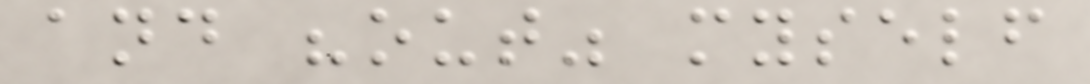and "out" myself
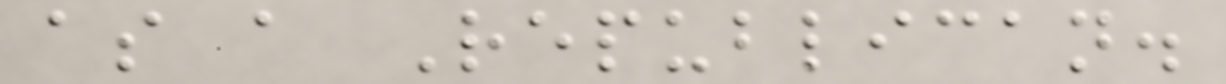as a Republican.
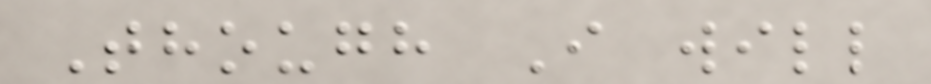Though I will
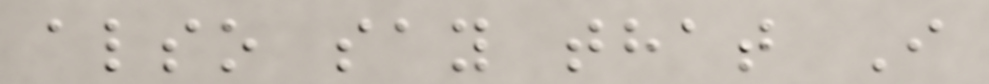also say that I
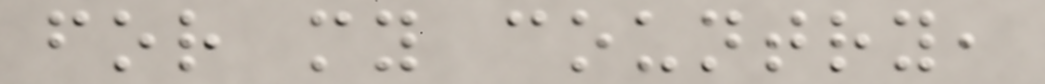for my country,
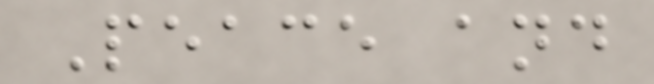Peace and
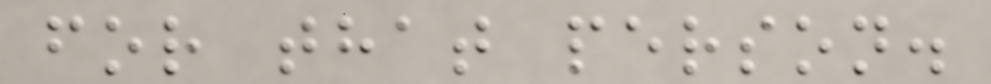for that person.
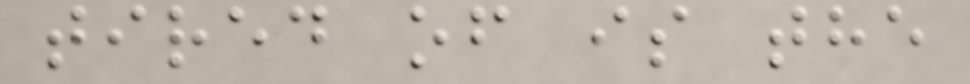tired of is the
